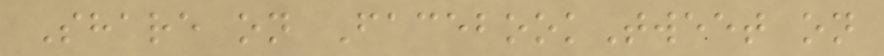Share on FacebookTweet on
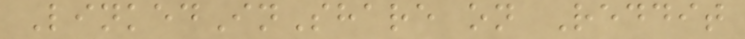LinkedInShare on Reddit
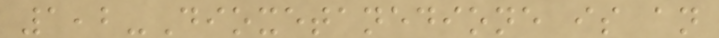1,2-Dioxetanedione is an
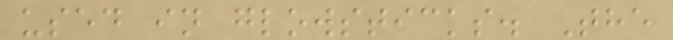used in glowsticks. The
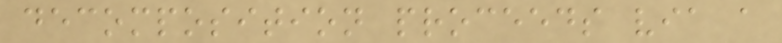decomposition proceeds via a
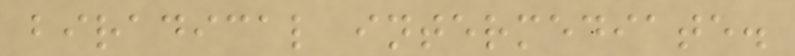biradical intermediate.
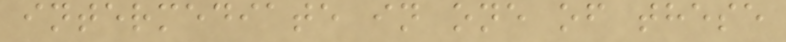intermediate in one of these
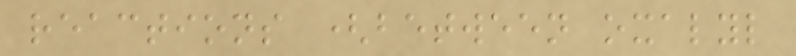reactions (between oxalyl
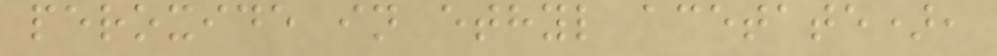peroxide in ethyl acetate),
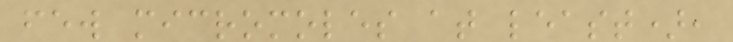few micromoles at least),
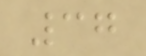37
